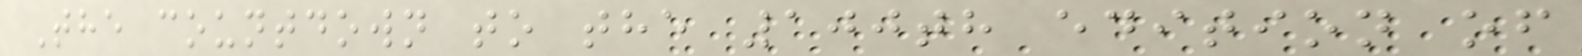The countdown to the 100th edition of
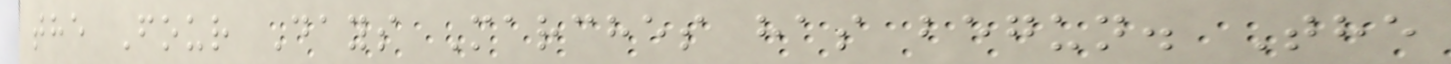the Four Days Marches has begun. The
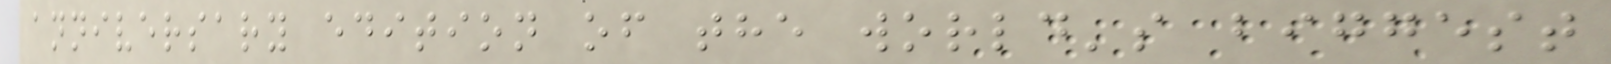anniversary edition of the world's biggest
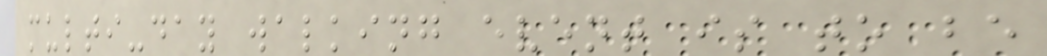multi-day walking event is to be
